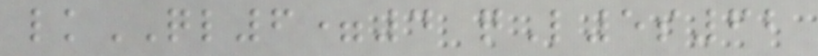lkQL6=4 qL5s62
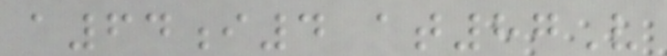a64i4 at87V
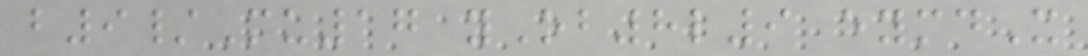b9/Mu17 yOb8l9 eymdX
